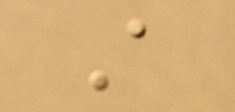A
